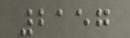2157
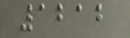1212
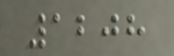1208
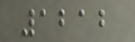1212
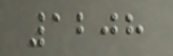1208
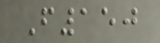F150
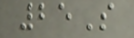25S
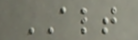ALT
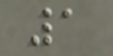1
